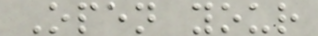Open your
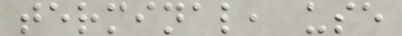terminal, use
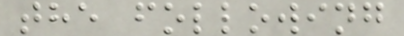the following
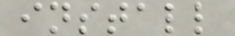install
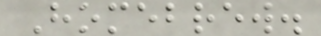Homebrew.
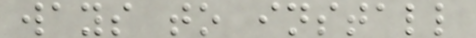ways to install
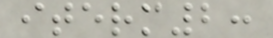iterm2:
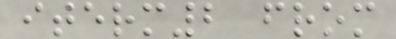iterm2 from
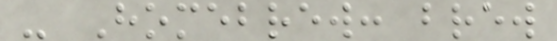- Homebrew: brew
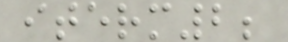iterm2;
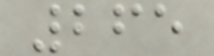265
